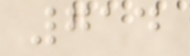714
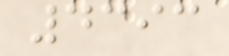4393
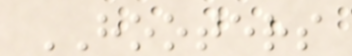HOOTERS
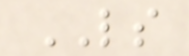LS
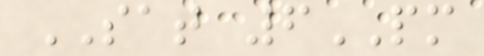SAT 6PM
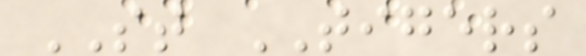ST TIGERS
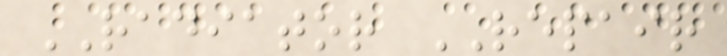RADIATOR REPAIR
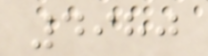4980
